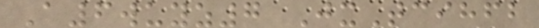A6wuyz7 JxTcihfb
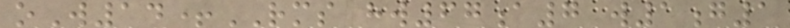oW14+RMS hw67a7 w1g1
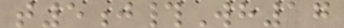t5j#Wh17
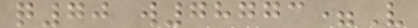q70 w78773=V
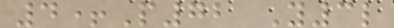4+P72 Y3l
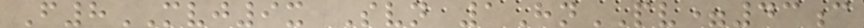F8MVJ9x Svn 1HnPV=43c
